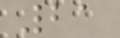21
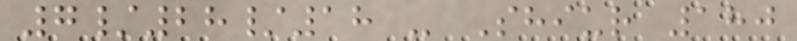7/28/18 - Shiur 180
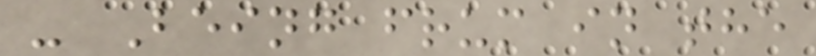- Being frum in the
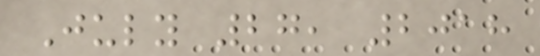July 27, 2018
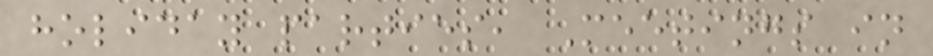holiday parties, Meetings in
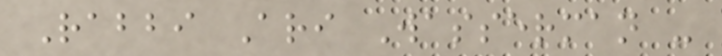Rabbi Ari Wasserman -
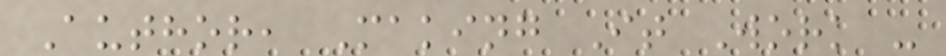Author, Making It Work -
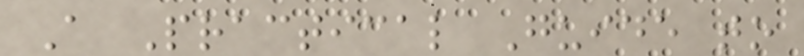A Practical Guide to
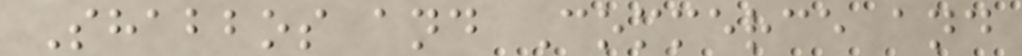Shabbos and Commerce and
